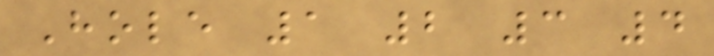Hole 1 2 3 4
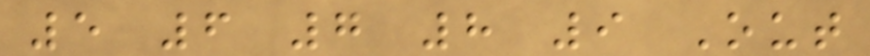5 6 7 8 9 Out
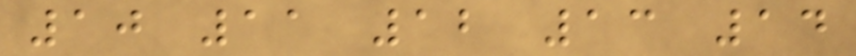10 11 12 13 14
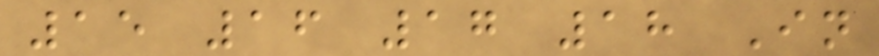15 16 17 18 In
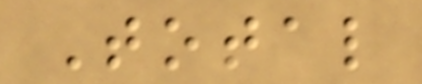Total
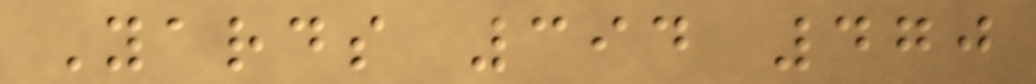Yards 394 470
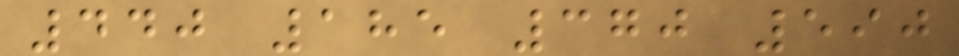440 185 370 590
